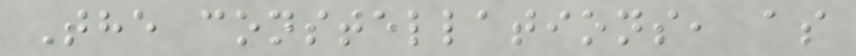The constellations, as
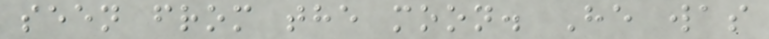seen from the moon. He was
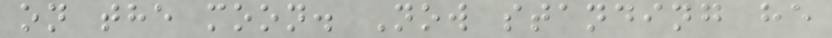on the moon. Now standing he
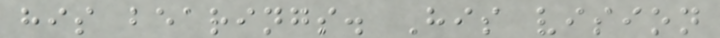his bearings. His vision
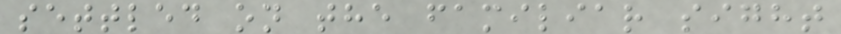settled on the familiar sight
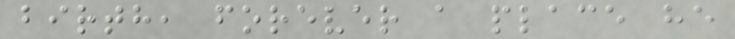birth, forever a place he
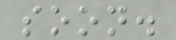soon.
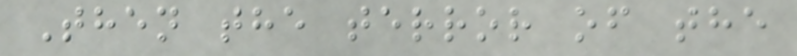Then the terror of the
